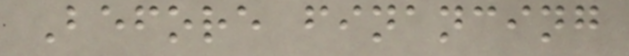Before financing
